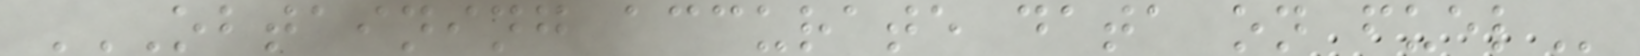OBTAINING ACCURATE DATA ON FUEL
